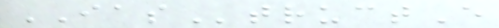IAStructE
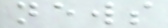news
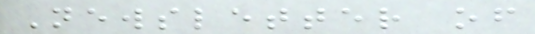Newsletter of
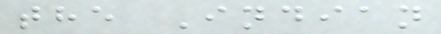the Indian
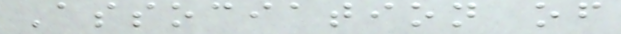Association of
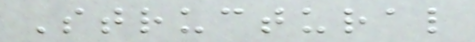Structural
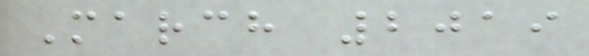March 2019
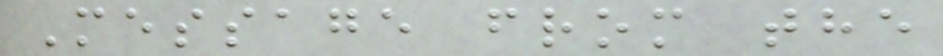Message from the
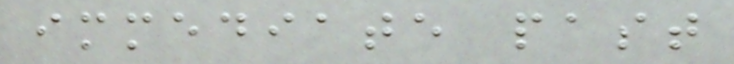immediate past
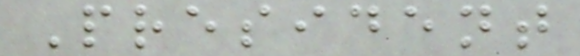President
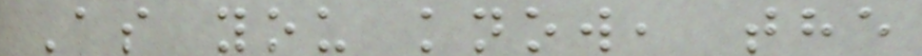As you know, the
